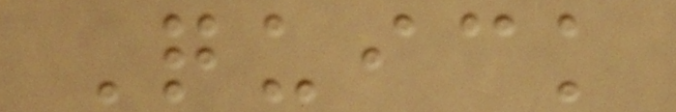Quick
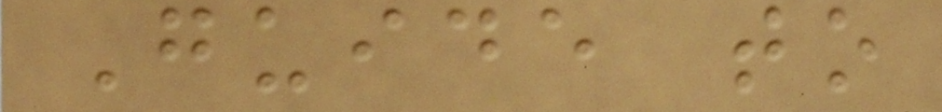Guide to
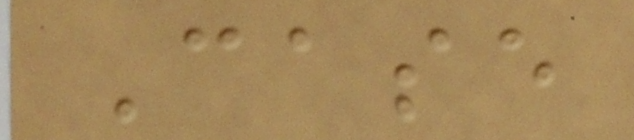Case
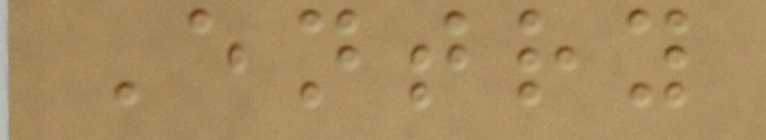Entry
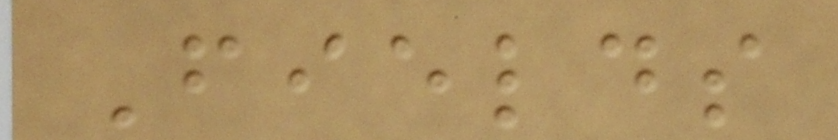Fields
